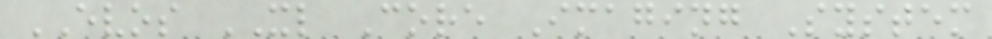EVOS XL Core Imaging System
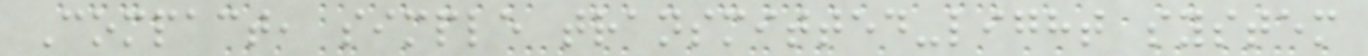Compact, simple transmitted-light system
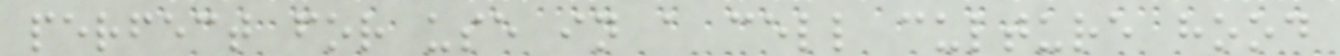perfect for use in a cell culture hood
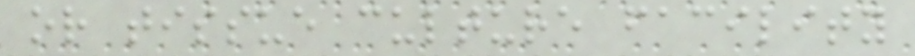or tissue culture facility
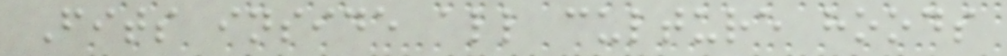Fits inside all culture hoods
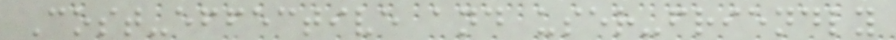Cost-effective and user-friendly
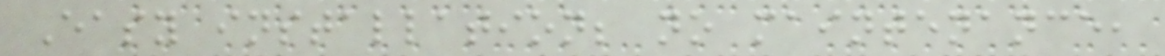Easy installation; no maintenance,
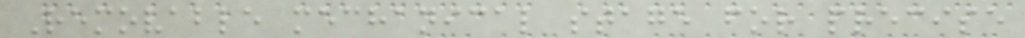Removable mechanical stage for precise
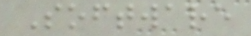Software
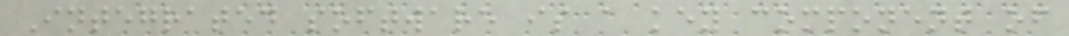Integrated software is a key component of
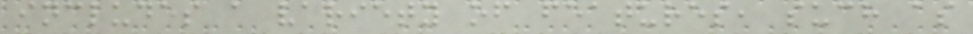includes a variety of features, such as
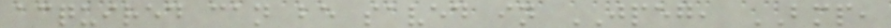acquired can be saved in JPEG, BMP,
